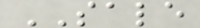SALE
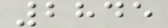2845
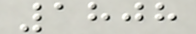1808
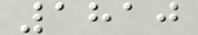1810
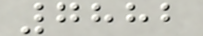7882
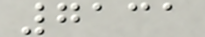7131
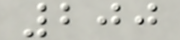200
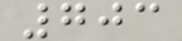703
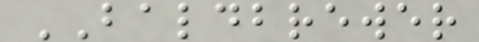BALDBREWER
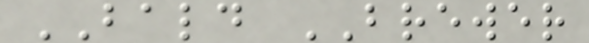BALD BREWER
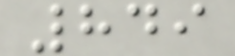849
